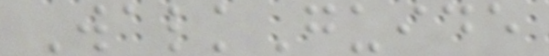WalkGuide
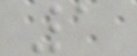1
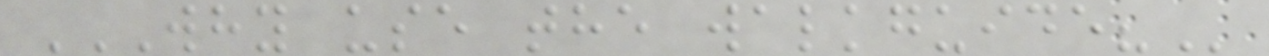WHY USE THE WALKGUIDE?
